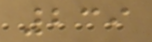239
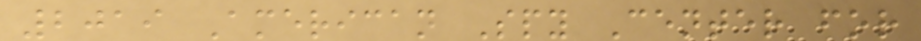2019 American Spy Center for
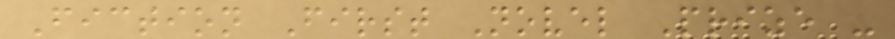Fiction First Novel Prize -
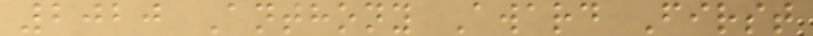2020 Anthony Award First
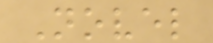Novel
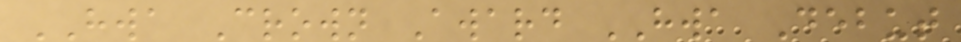HWA Crown Award HWA Debut
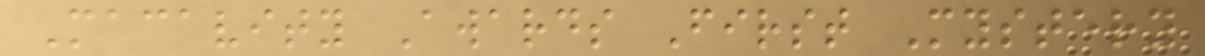Macavity Awards First Mystery
